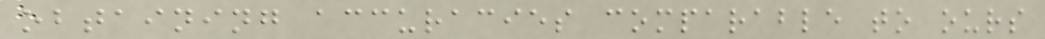obtaining accuracies comparable to ours
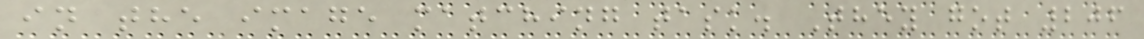in the image matching task. They got 206
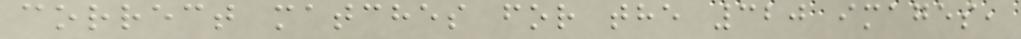correct matches for the 320 images,
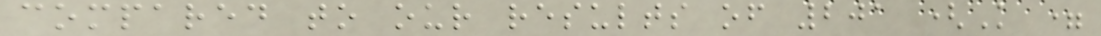compared to our results of 201 (K =
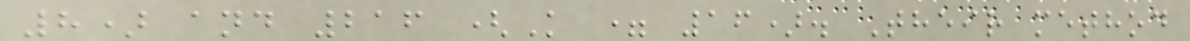8) and 216 (K = 16). Their method
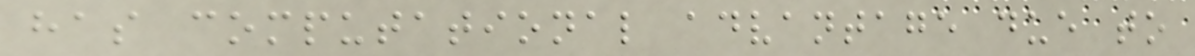has computational advantage due to
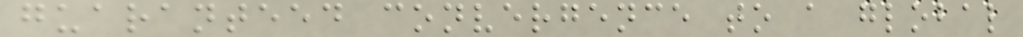guaranteed convergence to a global
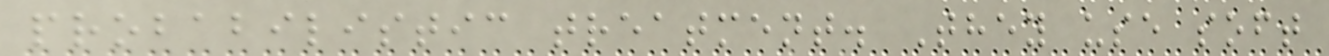probabilistic treatment. They use soft
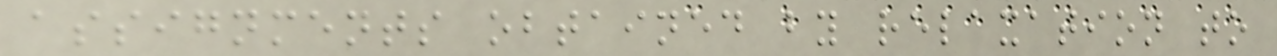assignments obtained by relaxation to
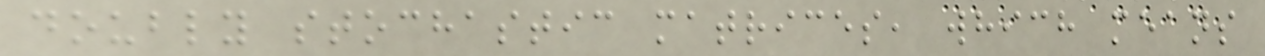doubly stochastic matrices, which means
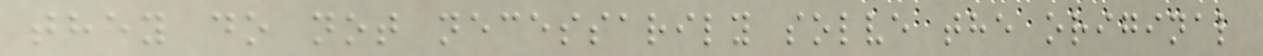they do not necessarily solve the original
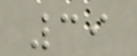39
